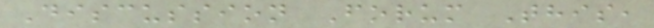Discussion Forum This,
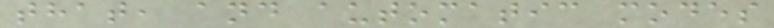that, and automatic modes
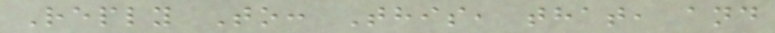Reply To: This, that, and
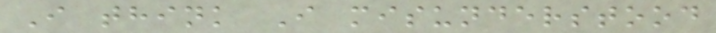I think I misunderstood
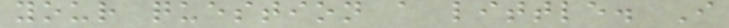your question a little. I
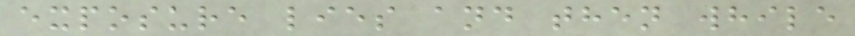exposure lies and then while
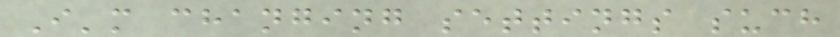I'm changing settings such
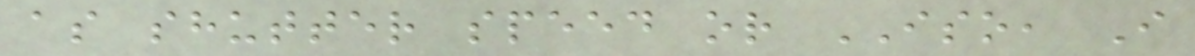as shutter speed or ISO, I
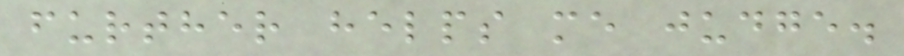further helps me judge.
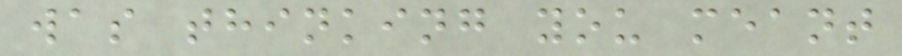was thinking you meant
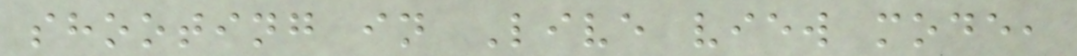shooting in Live view mode,
